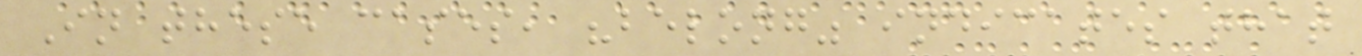In these cases, "belong" indicates that
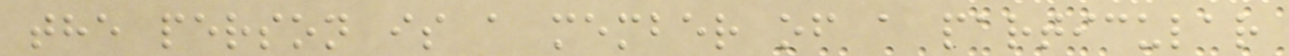the person is a member of a particular
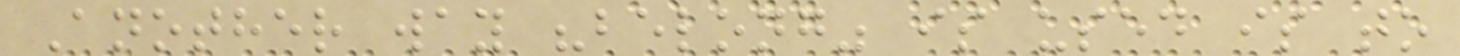Another way "belong" is used is to
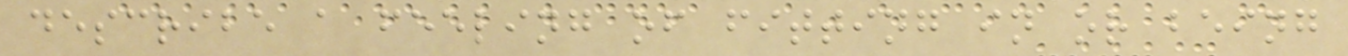describe a feeling of fitting in or being
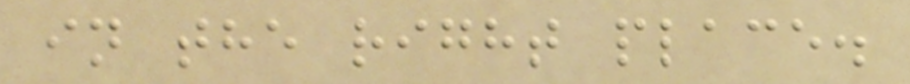in the right place.
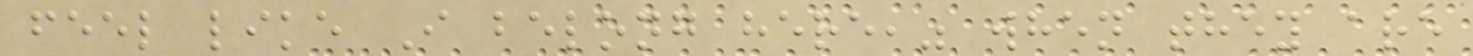feel like I belong here," when they are
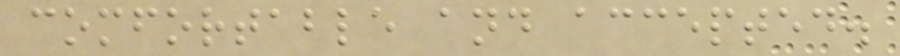comfortable and accepted.
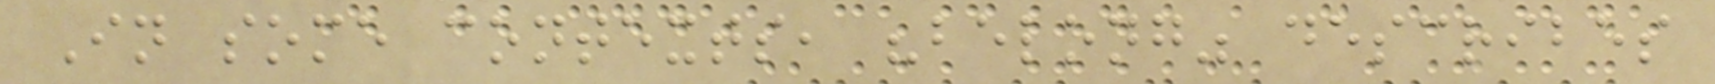In some contexts, "belong" describes
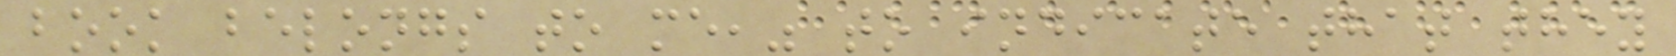book belongs to me," to indicate that they
